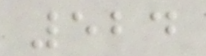524
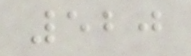520
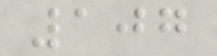107
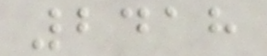2418
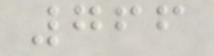766
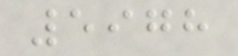5978
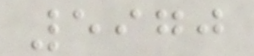5970
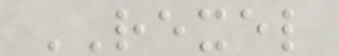REXEL
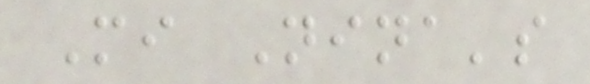Mi Nina's
